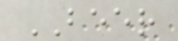BEER
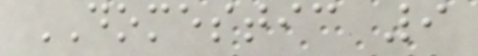DOMESTIC 9
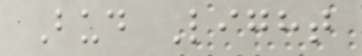Bud Light
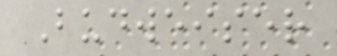Budweiser
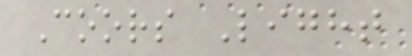Coors Light
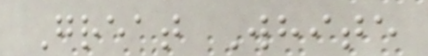Great White
